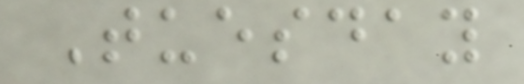Tuesday
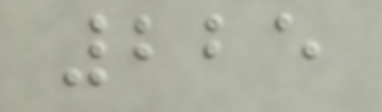225
